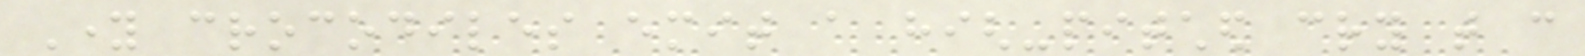Young crocodiles emit a high-pitched cry that can
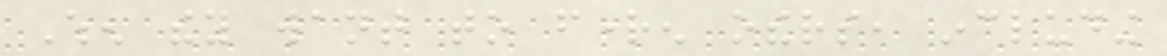When they want to frighten others, including
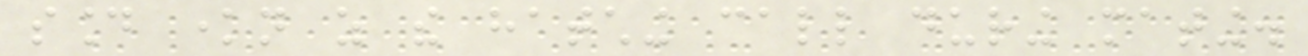sound known as the hatching call during mating.
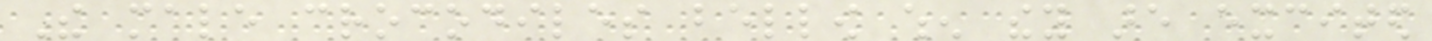The male crocodiles bellow when they are excited
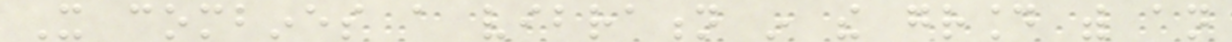It combines a vibration in the ground with an
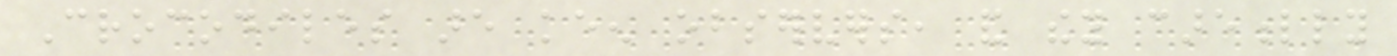Crocodiles are keen observers, and they carefully
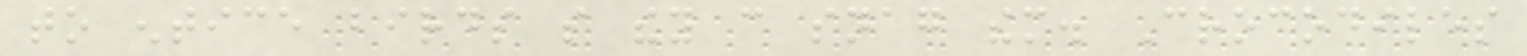to entice birds so they can snag them. Crocodiles
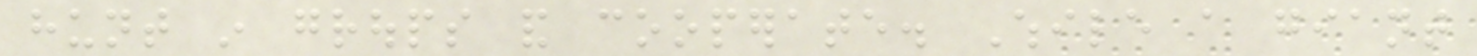hunt in groups and cooperate. While a giant
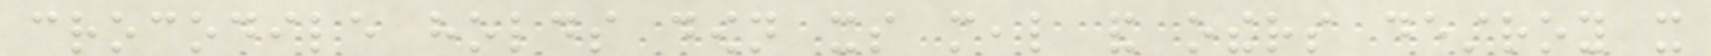crocodile holds down its meal and others destroy it
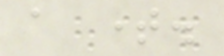a time.
